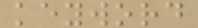keyword
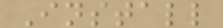Install
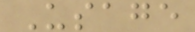Usage
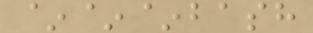~~~bash
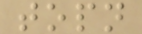topn
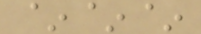~~~
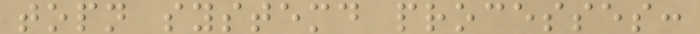topn systemd processes:
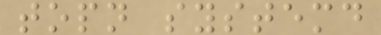topn systemd
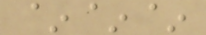~~~
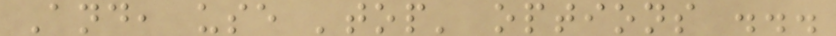And, use 'top' options ...
